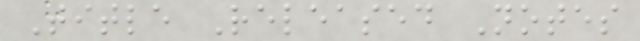Title Released Notes
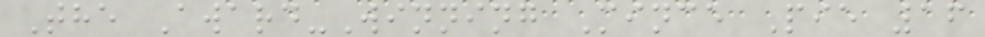The Award-Winning Mince Pie 16
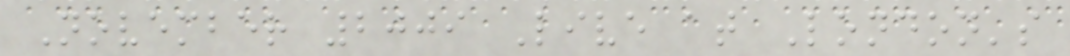November 2009 Live at London's
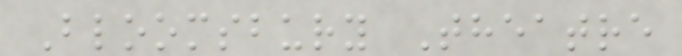Bloomsbury Theatre
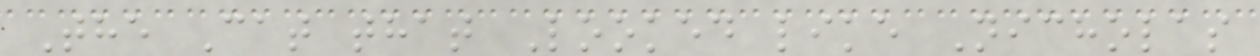The Cat that Looked like Nicholas
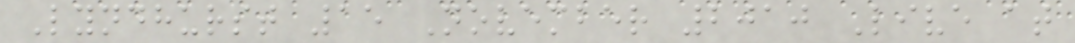Lyndhurst 15 November 2010 Live at
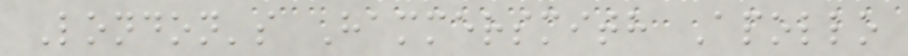London's Hammersmith Apollo
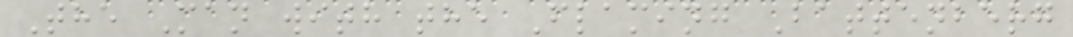The Man with the Flaming Battenberg
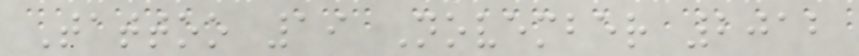Tattoo 19 November 2012
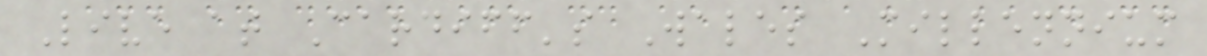Live at Cardiff's Wales Millennium
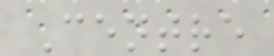Centre
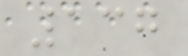137
